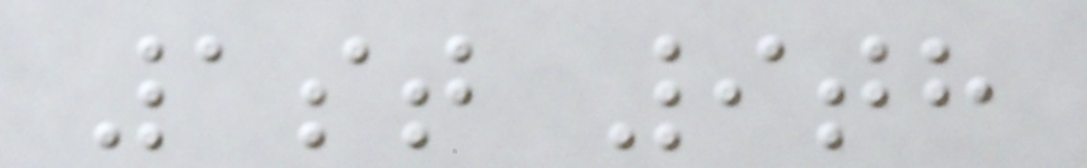1st 9th
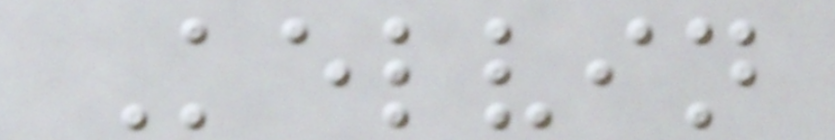Kelvin
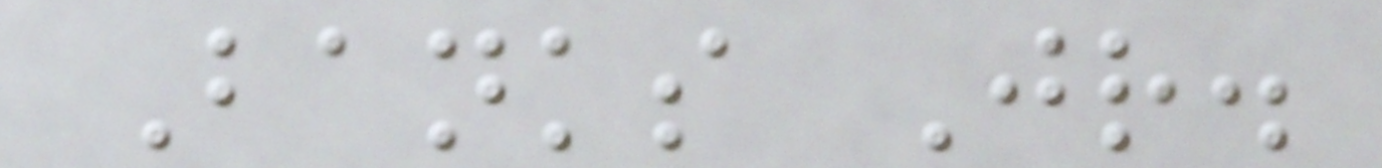Banks Jr.
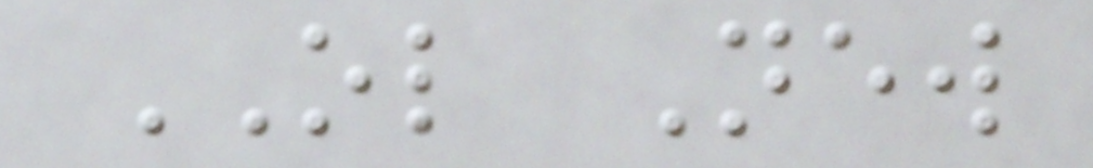OL New
